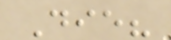Die?
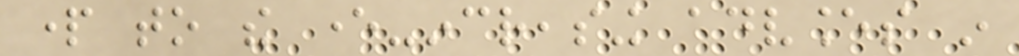part to the ever-increasing advances in
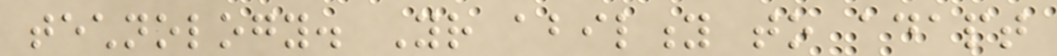technology. Your ability to adapt
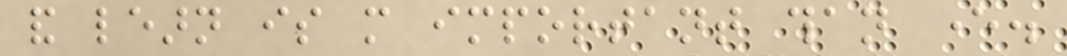and learn is more important than ever.
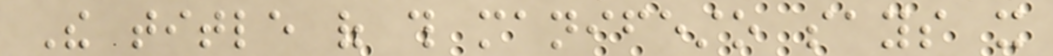The title of this manifesto says it
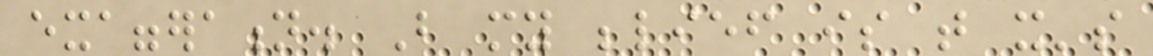exaggeration. But my belief is that it's
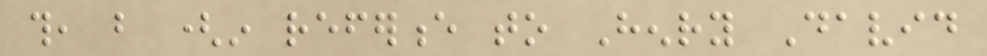this, but (in reference to Henry David
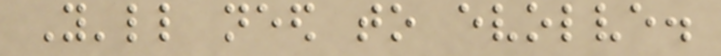You'll need to evolve.
